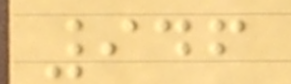946
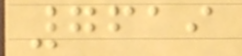7619
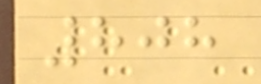808
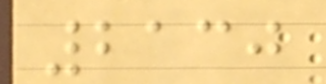2130
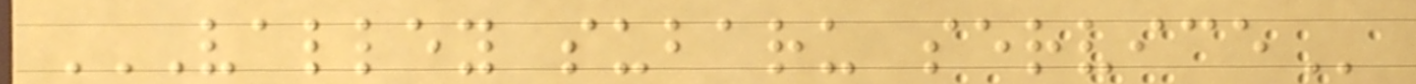VALLEY SUBARU SERVICE
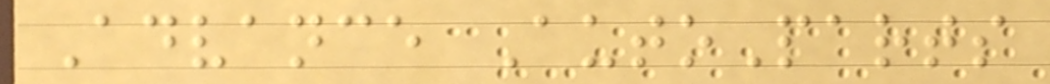Advance AutoParts
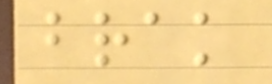brak
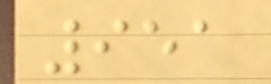951
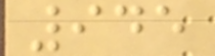945
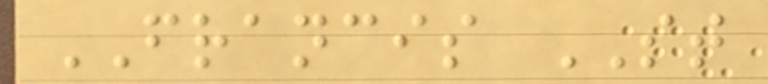FRANCIS ST
